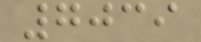7039
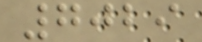7029
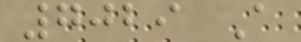7029 A
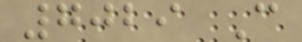7029 C
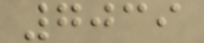7039
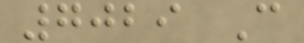7029 C
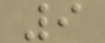9
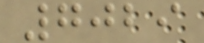7029
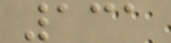131
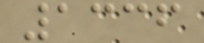1336
